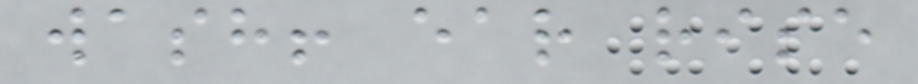wash! ear rise
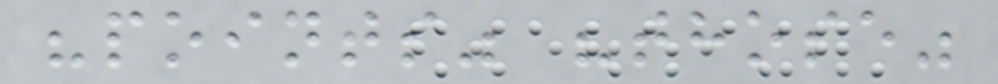"points" "those"
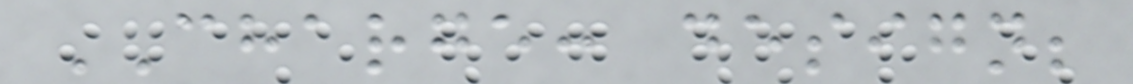CHARGE: design;
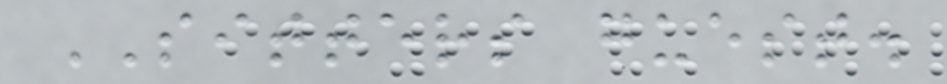SITTERS guest.
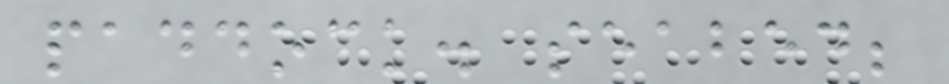paddock. seabed;
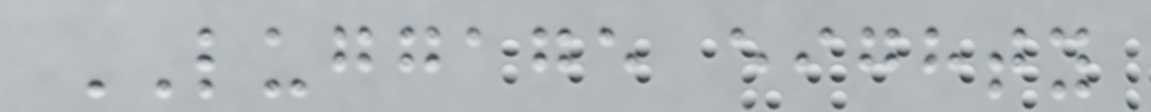LUGGAGE eighty
